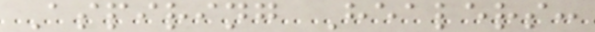Aspiring Healers:
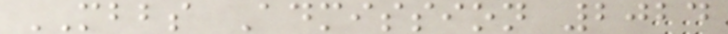MBBS Admission 2024
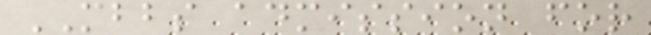MBBS admission for
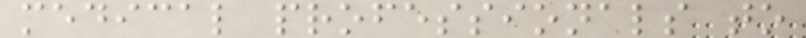medical professionals to
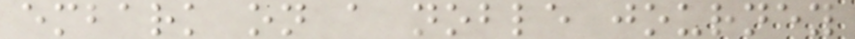embark on a noble journey
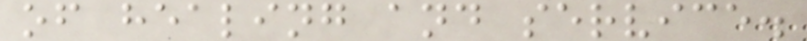of healing and service.
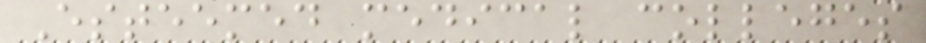Esteemed medical colleges
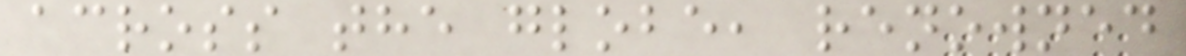across the globe, renowned
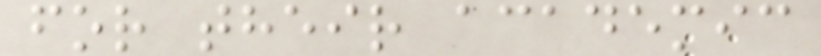for their academic
